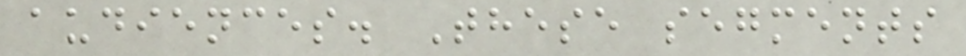audiences. These segments
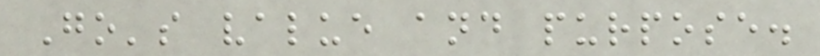Go's value and purpose.
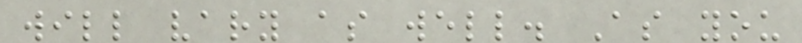will vary as well. As you
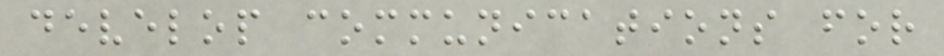develop communications for
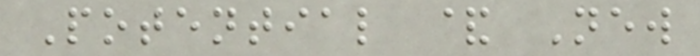Potential & New
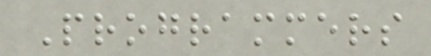Programmers
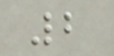2
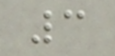3
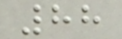88
